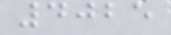4025
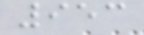953
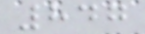847
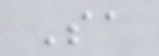Sa
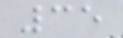35
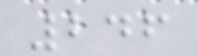246
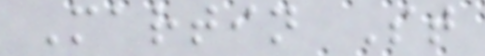Martin St
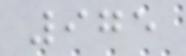975
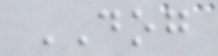DOG
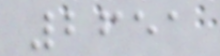2651
